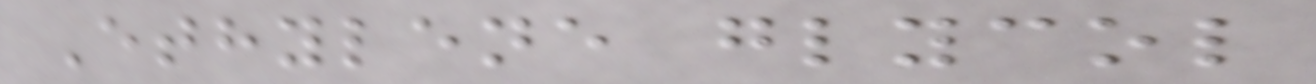Ethylene glycol
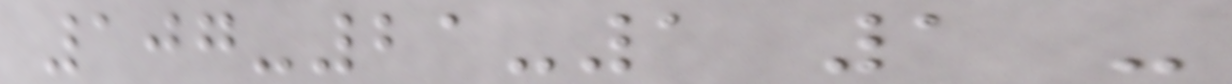107-21-1 1 -
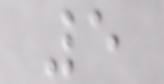5
